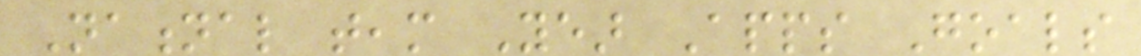National team Year Apps Goals
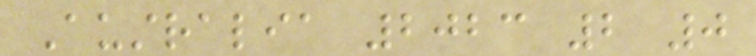Australia 2023 2 0
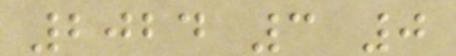2024 3 0
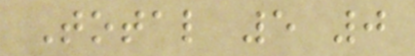Total 5 0
